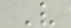V
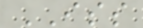ISS
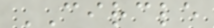CIRCLE
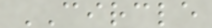CIRCLE
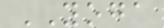YOGA
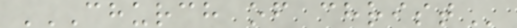CHURCH OF CHRIST
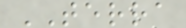TERRA
